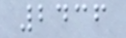2436
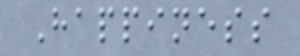Happiness
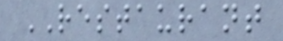RESTAURANT
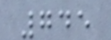745
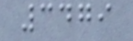3479
